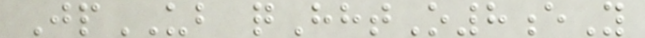JpUB qHhtO8eY
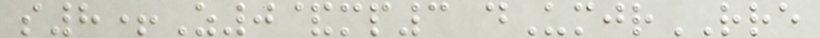s8+Z0&mp3 dUmjrRRE
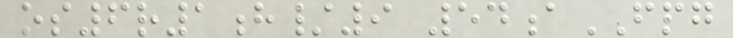os6r1h/9 54aFPG
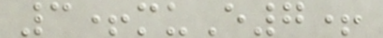3+muE7+
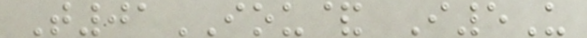T01IOU& I5U
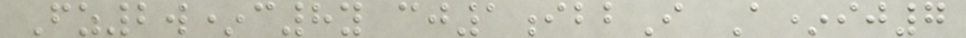Fz2w*c8y cj1ibbI A*ij7
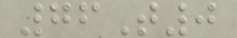76T0
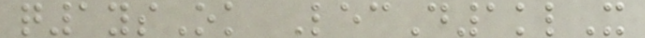q1ysOk LecD1klX
